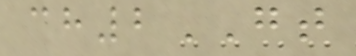ch2GT
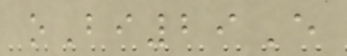oBi29E
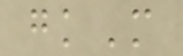gkM
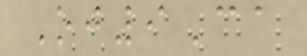Oj9Ca
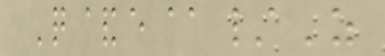Q&e@/Z
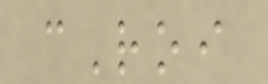cRoi
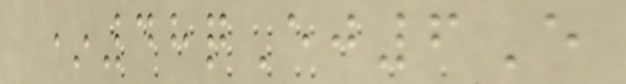*48qEj6E
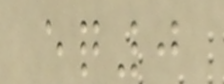eq0
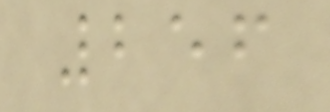256
